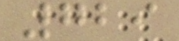729
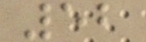52
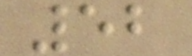52
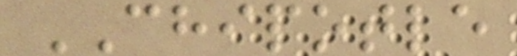CHIPOTLE
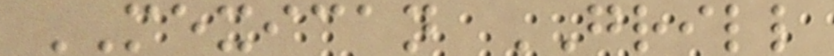MEXICAN GRILL
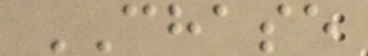CHASE
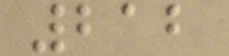212
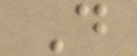D
